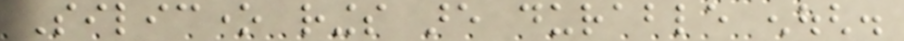Silicone rings are durable enough.
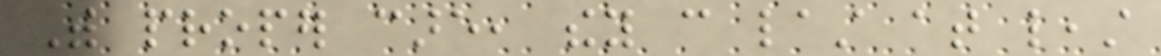With proper care, they can last at least
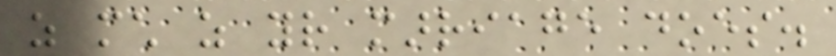as much as your marriage does.
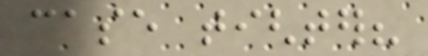case tighter?
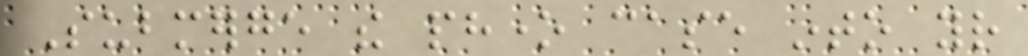Submerge the phone case into your
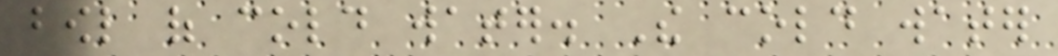bowl of cold water. The cold water
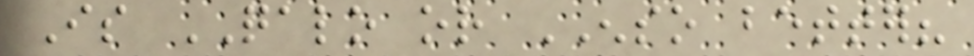Is QALO or ENSO better?
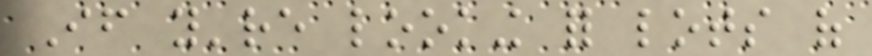If you're looking for lots of
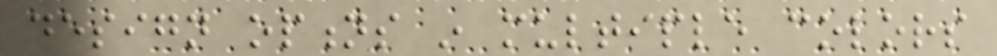design options in multiple colors
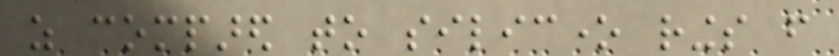as compared to silicone rings from
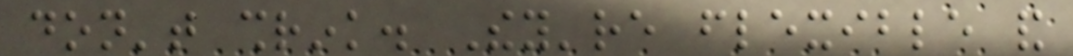don't shrink. They're flexible and
